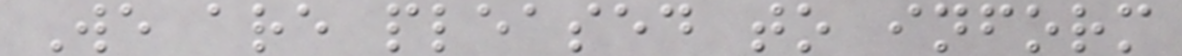We are pleased to inform
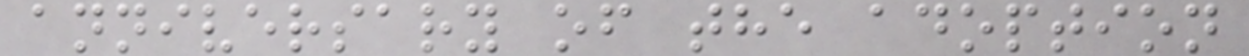anniversary of the adoption
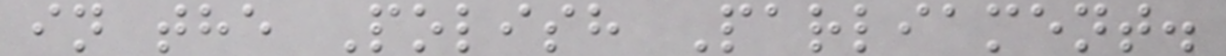in the Polish Parliament.
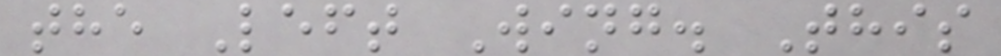the Left Wing. This
